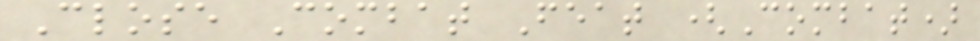Close Combat Feat (Combat)
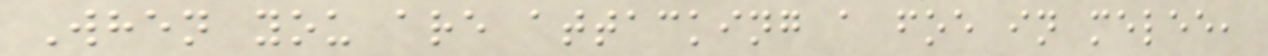When you are attacking a foe in melee,
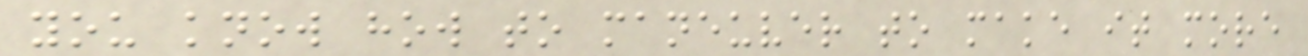you know how to maneuver to make it more
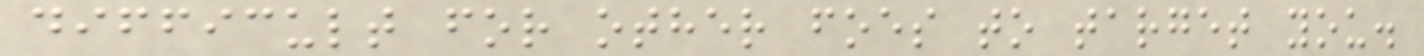difficult for other foes to target you.
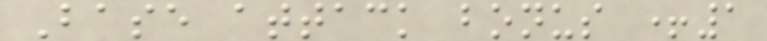Base attack bonus +1
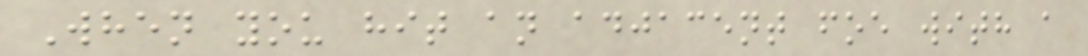When you hit an adjacent foe with a
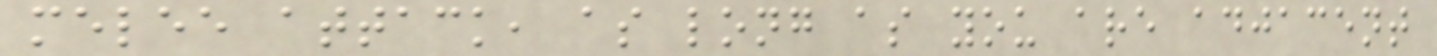melee attack, as long as you are adjacent
